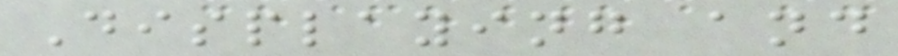Displaying and
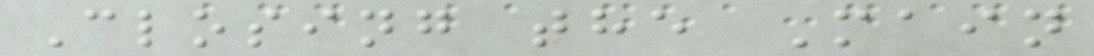Closing the Main
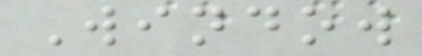Window
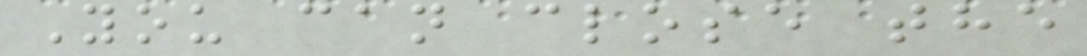You can close the
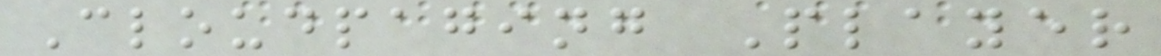Cloudpaging Player
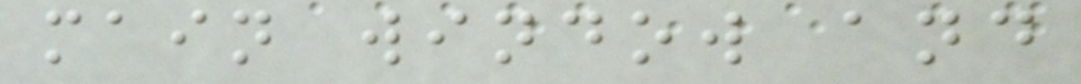main window and
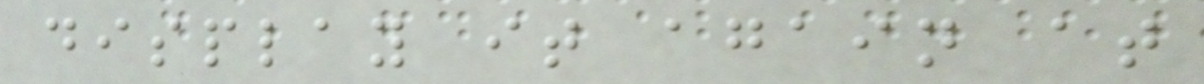display it again at
